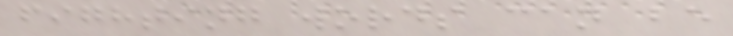fighting words can be
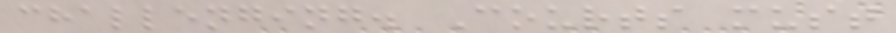challenging. Courts must
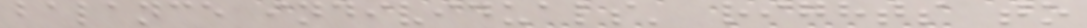balance individuals' rights to
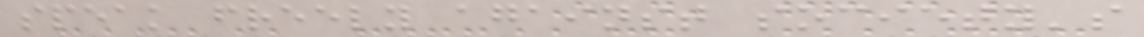speak freely against society's
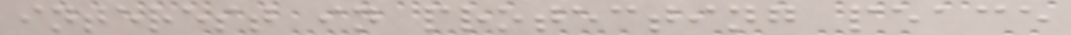interest in protecting peace
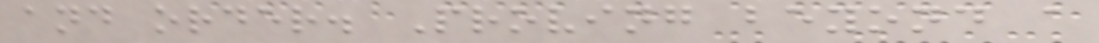and order. Proving beyond a
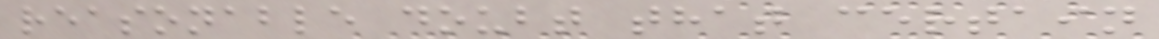reasonable doubt that certain
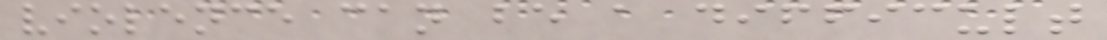violence can be a difficult
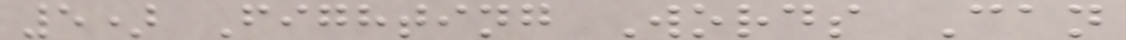5) Fighting Words Can
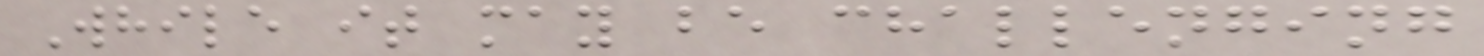While it may be challenging
